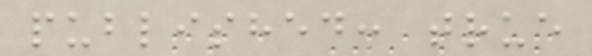published: true
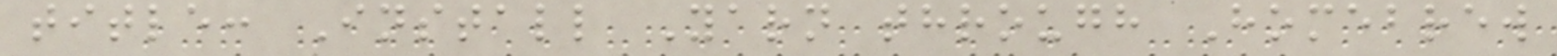title: Install Yarn through Homebrew
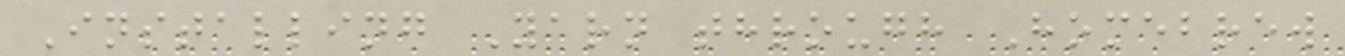Installing Yarn through Homebrew
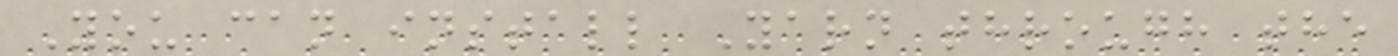You can install Yarn through the
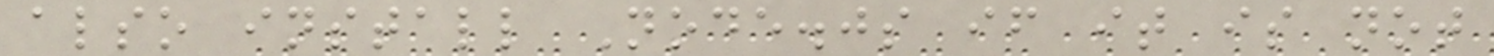also install Node.js if it is not
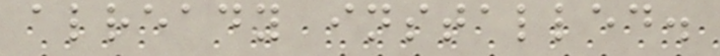already installed.
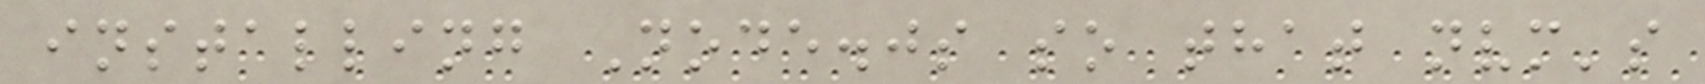installing Node.js so that nvm's
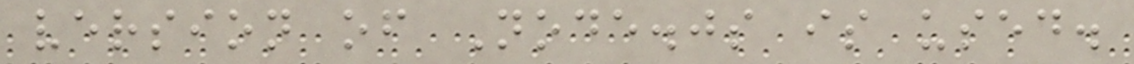version of Node.js is used.
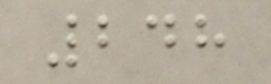248
